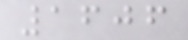1606
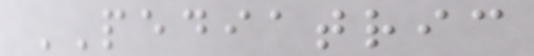PEDIATRIC
